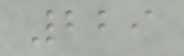229
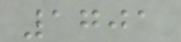1701
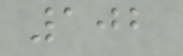102
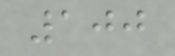100
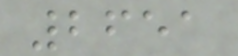2651
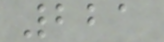221
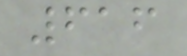616
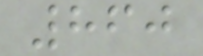860
